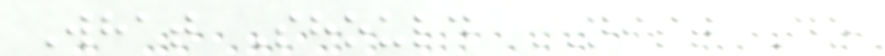What Should NIST Do
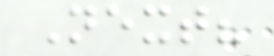Next?
